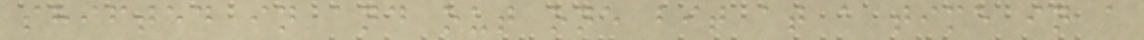shifted in and out one bit at a time in a
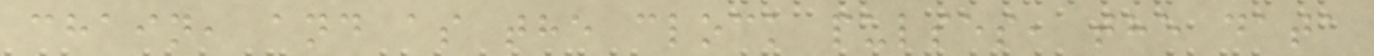chain, and as the clock pulses, the data
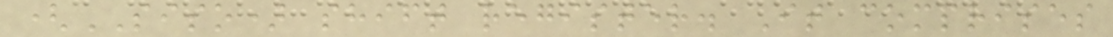(SISO) shift register. It comprises
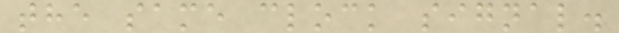the same clock signal.
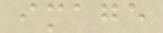image
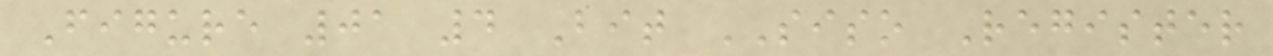Figure 01 4 Bit SISO Register
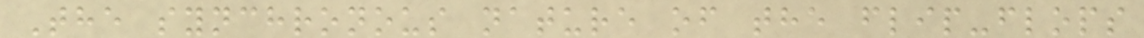The synchronous nature of the flip-flops
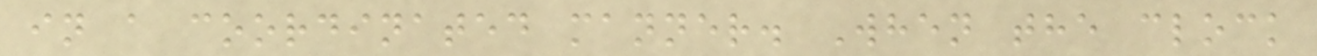in a coordinated manner. When the clock
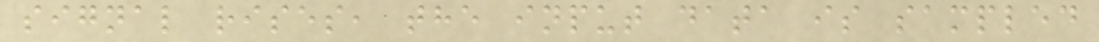signal rises, the input data is sampled
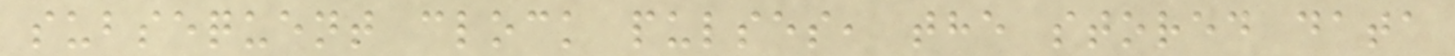subsequent clock pulses, the stored data
